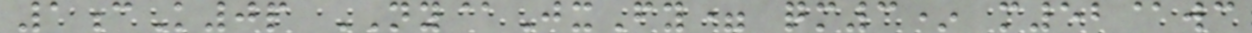1cK0p NY@JxFy= qm3* m52@wc
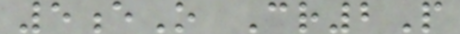5eO Cr2P
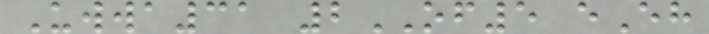Uwwa31 2OF5 eEh
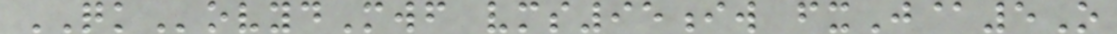QKovydMwf vms95iw fxJ@5O
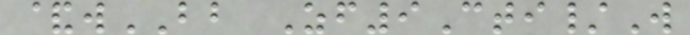&wBB Zf9Cti/W
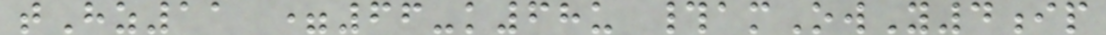tHz11 =66-k68u #amOwY4ip
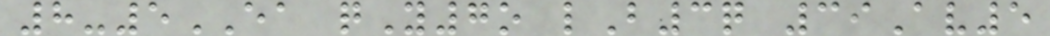8-5EA qY7o lB3q 39Av5
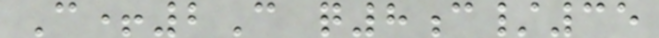C+2C q8c/35
